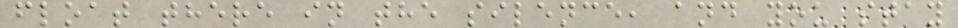float there in the silence, and you stay
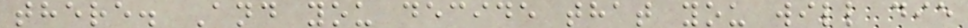there. And you decide that you will die
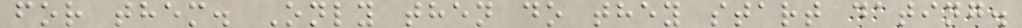for them. Only then do they start dating.
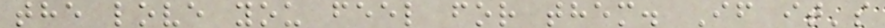the love you feel for them. If it's
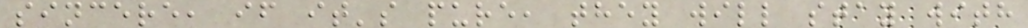sincere, if it's pure, they will stay with
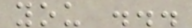you ...
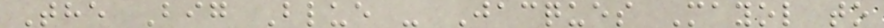The Big Blue - Jacques Mayol to
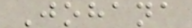Johana
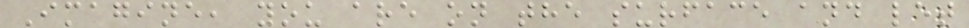Imagine, you are on the surface and let
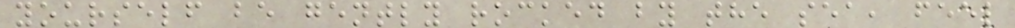yourself be gently rocked by the sea, feel
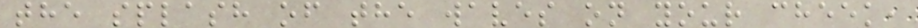the splash of the waves on your cheek,
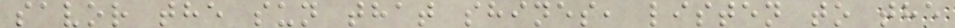savor the sun that shines, listen to the
